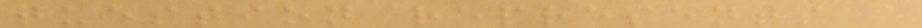question represents a
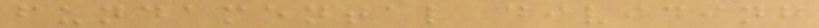fundamental dividing
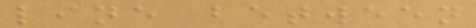line between
